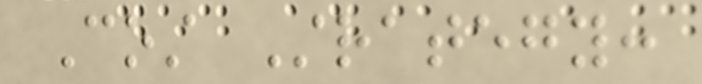Cost Strategy:
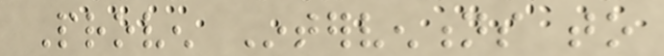Proven Interventions to
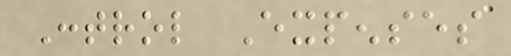Control Expenses
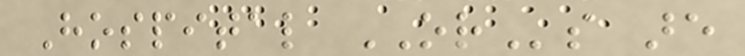Hospital ORs are
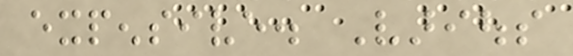expensive. Various
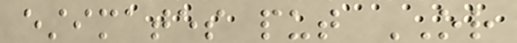estimates put OR
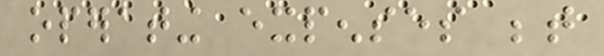operating expenses between
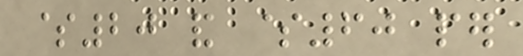$20 and $60 per
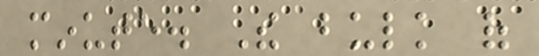minute. The bulk of
